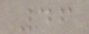46
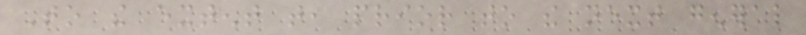To the extent that, prior to the next general
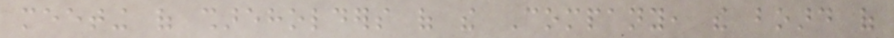meeting of shareholders of the Company, the board of
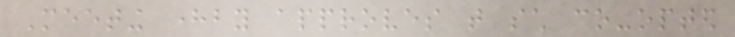Meeting hereby approves that such co-opted
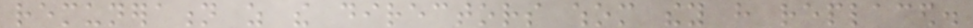remuneration as the directors whom they have replaced.
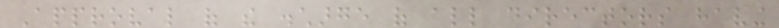Approval of the discharge of all directors having
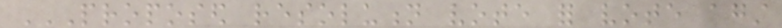PROPOSED RESOLUTION VOTE FOR VOTE AGAINST
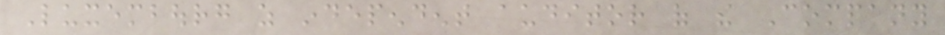Luxembourg as independent auditor of the Company
